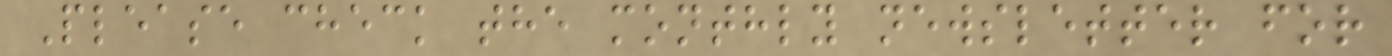Please check the monthly newsletter for
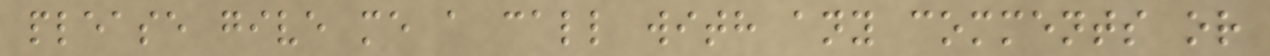please give me a call with any comments or
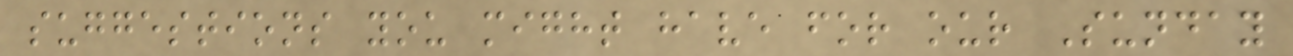suggestions you might have for our Sunday
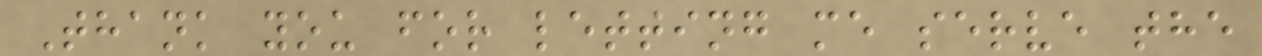Thank you for letting me serve the
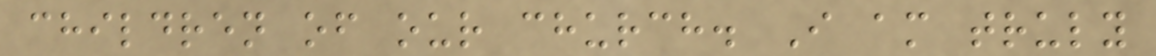children of our church. I am truly
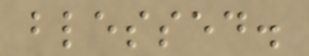blessed.
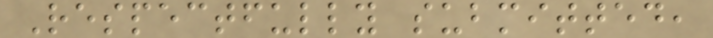Respectfully submitted,
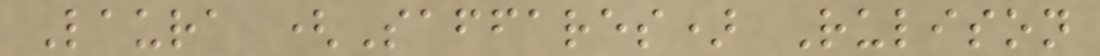Laura (Saffares) Rulison
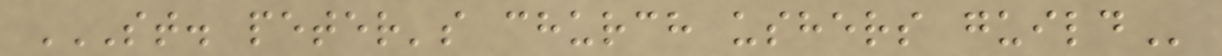ST. PETER'S CHURCH USHERS GUILD
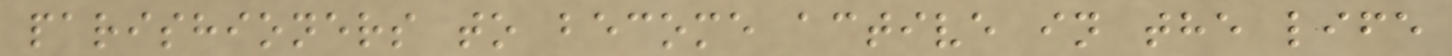parishioners to become active in the life
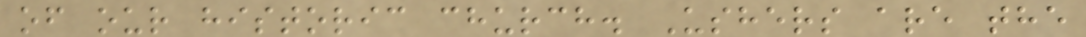of our historic church. Ushers are the
